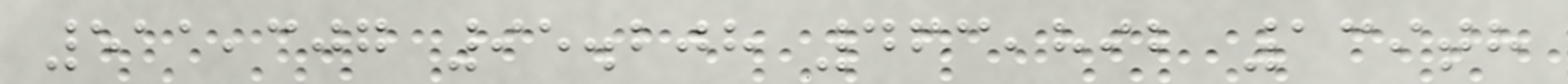511,307 95.208 463,892 139th
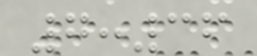7:36
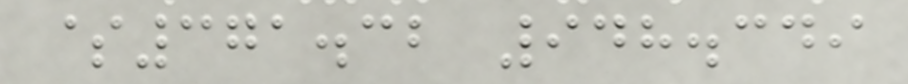$371.32 948.349
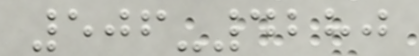506-4280
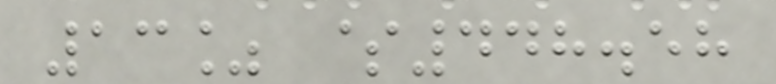13% $448.58
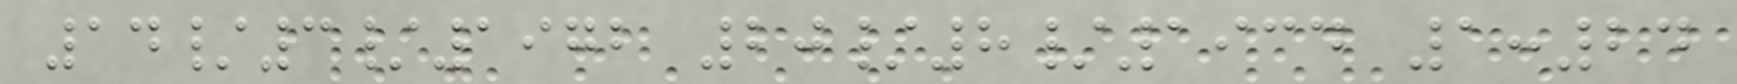14/3/1972 20/8/1934 1:24
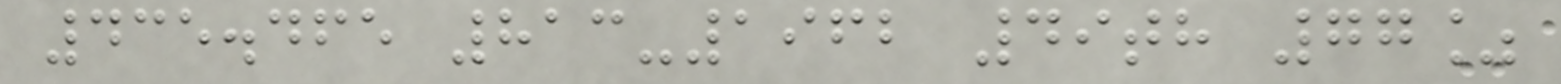435.465 813-1962 49th 77%
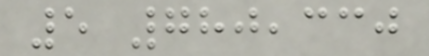5 780,330
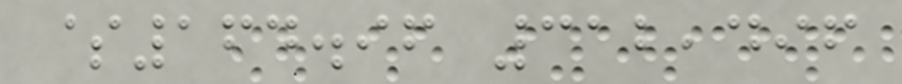$164.96 312,496
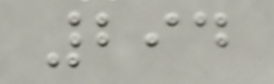294
